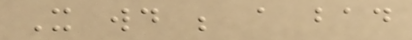It would be a bad
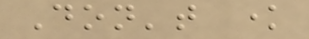Don't know
